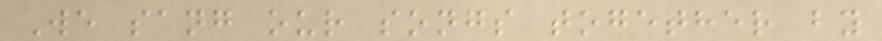We sang our songs together by
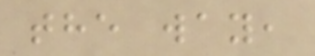the way,
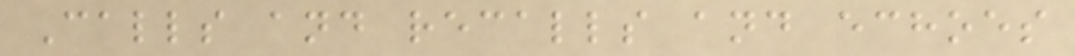Calls and recalls and echoes
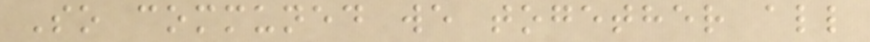So communed we together all
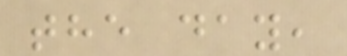the day,
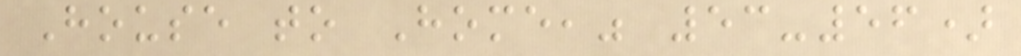House to Home," 53-56)
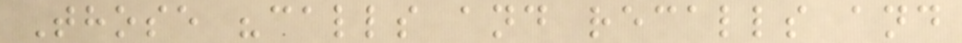Those "calls and recalls and
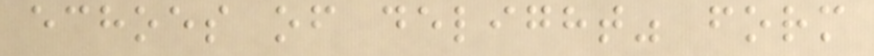echoes of delight" form
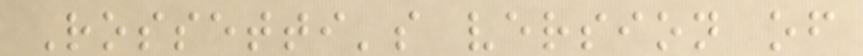Rossetti's version of
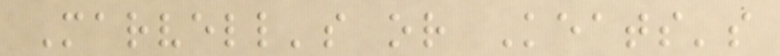Marvell's or Keats's
